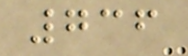736
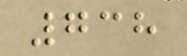738
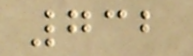732
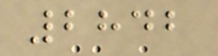2842
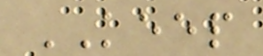KEEP
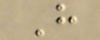H
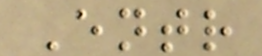Entr
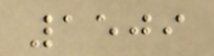1509
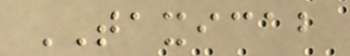TAXICAB
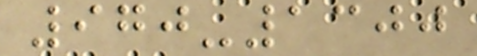970-1300
